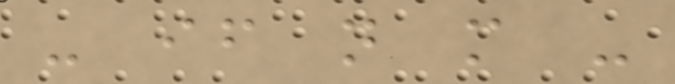- if not more -
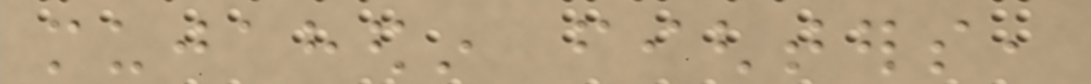mujahedin fighters,
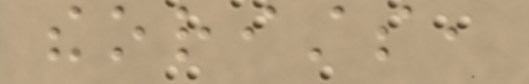theorists,
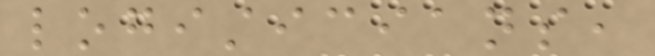logisticians,
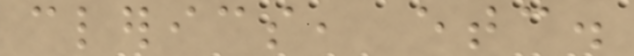clerics, etc.
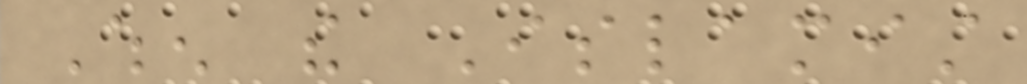When the Islamist
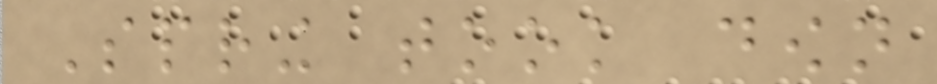Spring took down
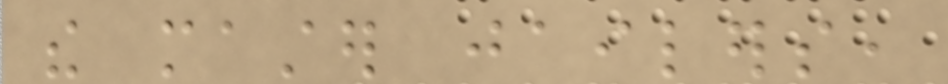the master jailers,
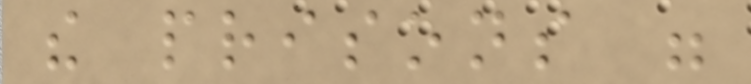the prisons were
